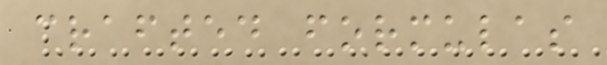crafted formulas
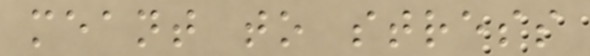meant to stress
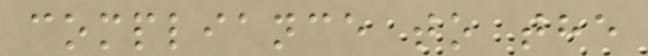compliance to the
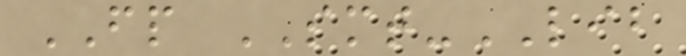FP SMT-LIB
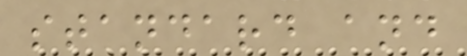standard and
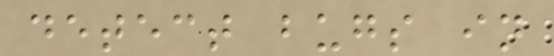detect bugs in
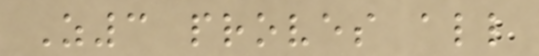Z3 proves all
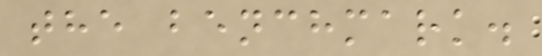the benchmark.
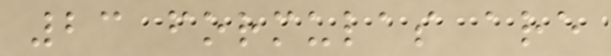23 formulas are
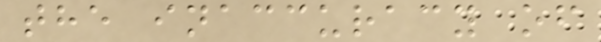the inaccuracy of
